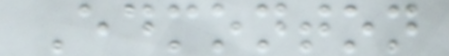Edmonton
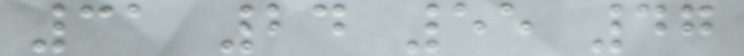31 24 55 47
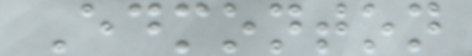Edmonton
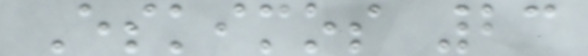Eskimos 23
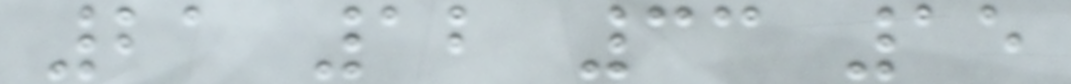21 12 33 15
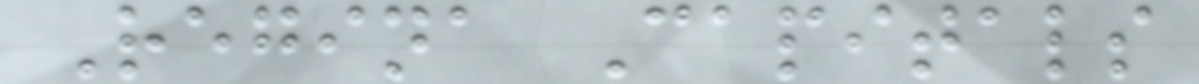Regina Capitals
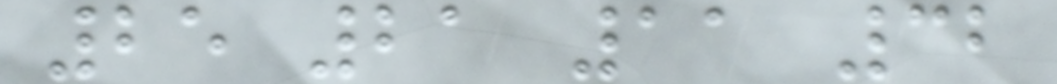25 21 11 32
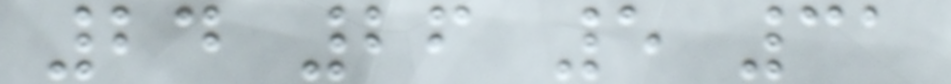24 26 5 31
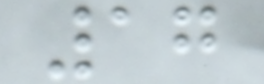17
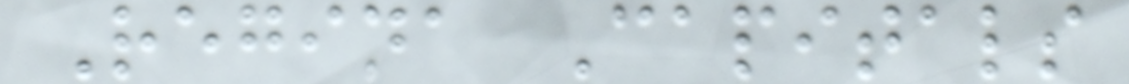Regina Capitals
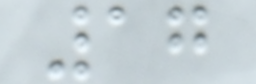17
